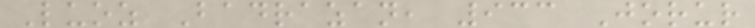Luoz Badrazan, 933 Jorur
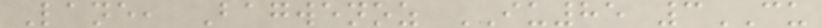Lane, Bagwenoz IU85 3CU
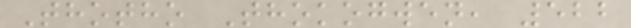Thotho Thokogwen, 522
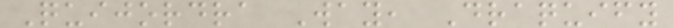Quijordra Way, Draquify
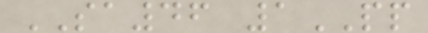SA46 1PP
